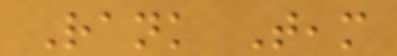Rank Team
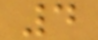4
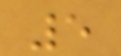5
